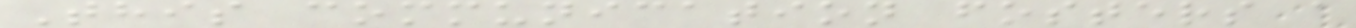This communication fosters a
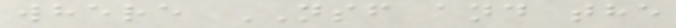where NSF and the
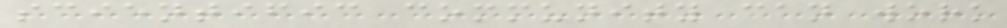scientific community can work
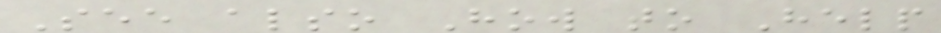See also How to Help
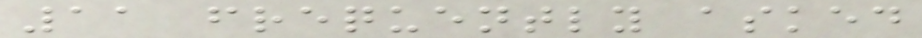11 frequently asked
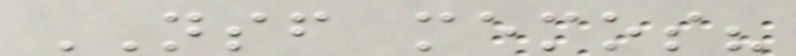NSF memos?
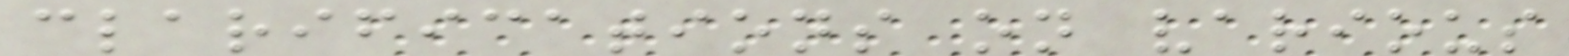clarifications on various
